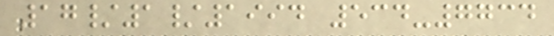17/1/1994 534-7734
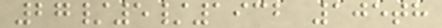27/5/1932 105th
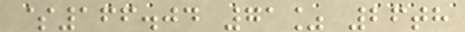$166.04 71% 26th
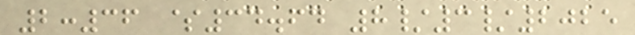2:36 $34.64 8/3/2025
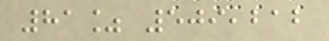81% 509,212
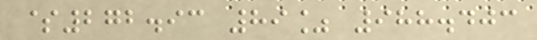$272.93 89% 988.403
